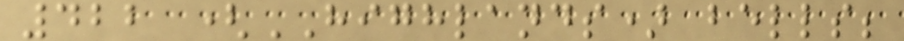422 (HIGHLANDS) bells;
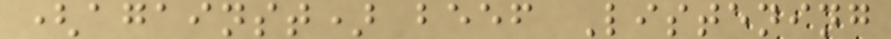(against) beef Listening
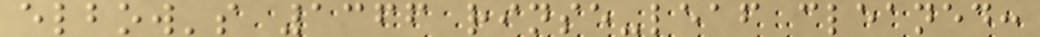elbow's 1366 rinse-leaf cleaned:
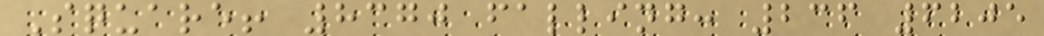Square! 8370 falling: 236 6205
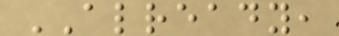ALREADY,
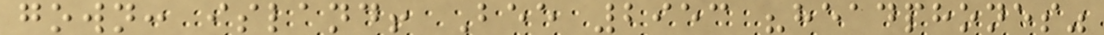gown: island! Bee 2953 "headphones"
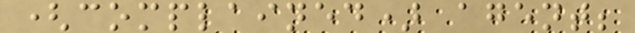(complained) agent;
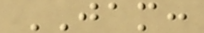JAM:
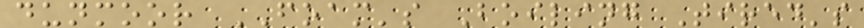dunmoor FOAM's Boiling Tired's
